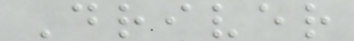Driver
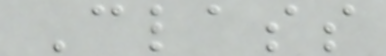Class
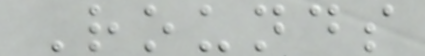Rounds
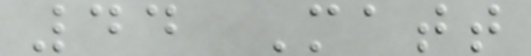44 Matt
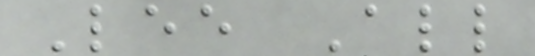Lee All
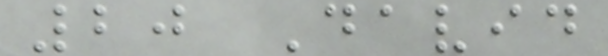20 David
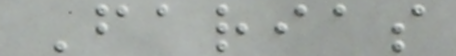Farias
